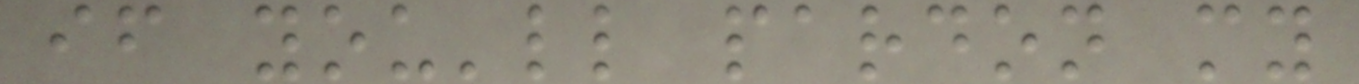if you'll pardon my
